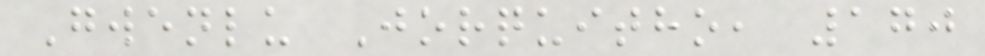Gwenlu Jorquitho, 170
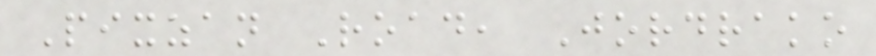Pixzan Road, Jordrako
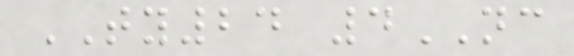TY24 4NC
